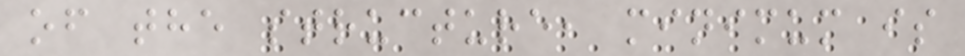of the structure, minimum is
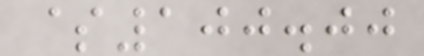$100.00
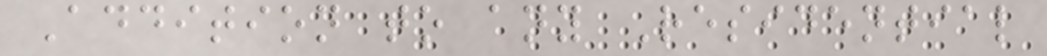Addition to any Residential
